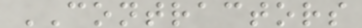CONTRACTORS
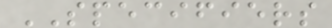SPECIFIERS
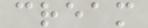cream
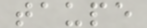taupe
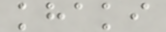khaki
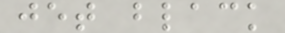jet black
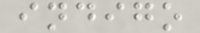indigo
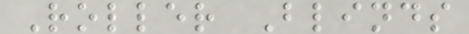Roller Blinds
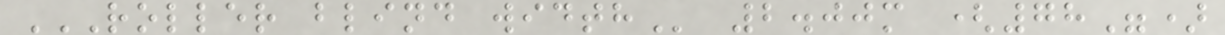ROLLER BLIND WIDTH 2.00m (78")
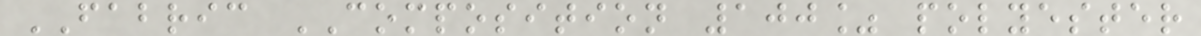FABRIC COMPOSITION 100% polyester
